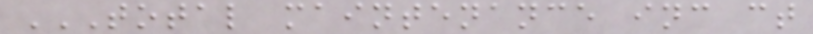TOTAL MAINTENANCE INC CT
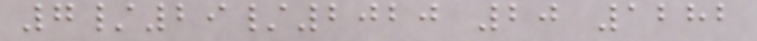7/29/2020 20 1282
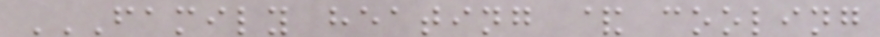FAMILY HEATING & COOLING
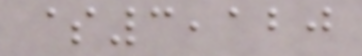$3,120
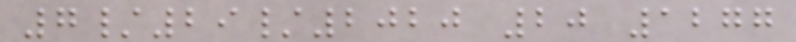7/29/2020 20 1277
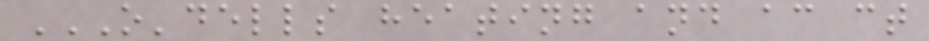O'DELLS HEATING AND AC CT
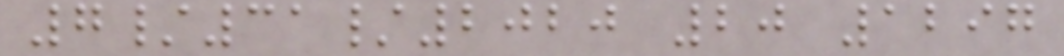7/31/2020 20 1297
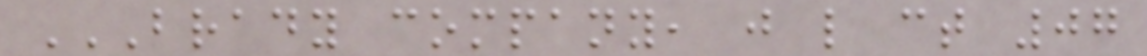BRADY COMPANY, J L CT 07
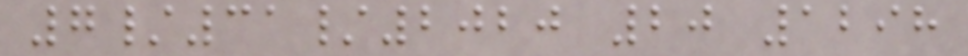7/31/2020 20 1298
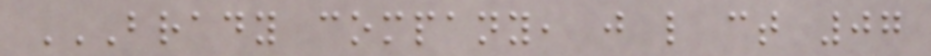BRADY COMPANY, J L CT 07
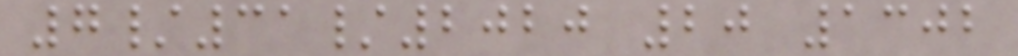7/31/2020 20 1302
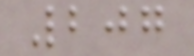207
